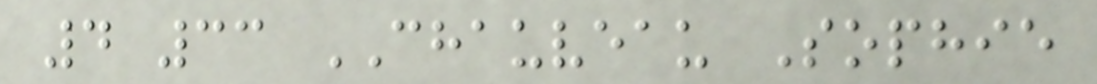4 33 CHAUVEAU Sophie
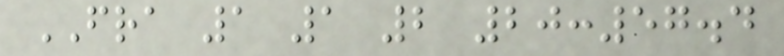FRA 1 1 2 20:57.4
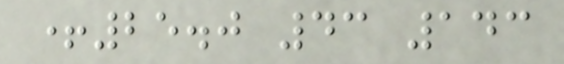+25.0 43 143
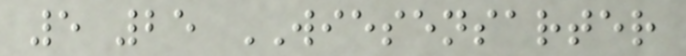5 25 WIESENSARTER
